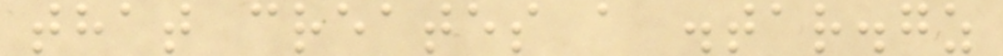that creates a .tar.gz
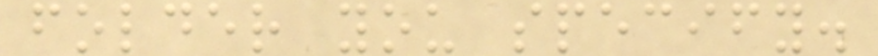folder you specify.
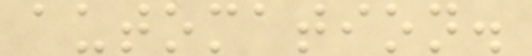automation.
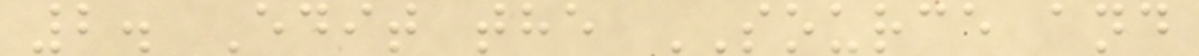2. Edit the SOURCE and
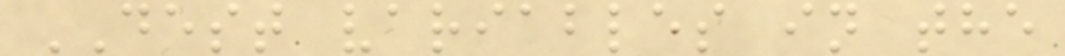DEST variables in the
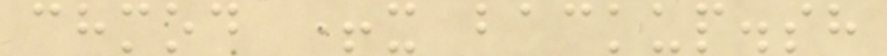chmod +x backup.sh
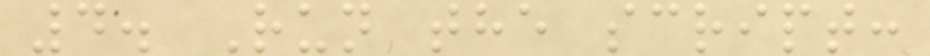4. Run the script:
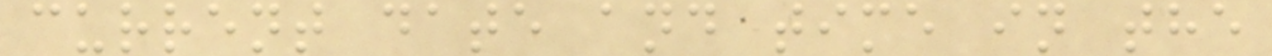current date and time in the
